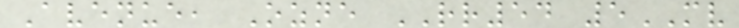Avenue, Ozne RR54 5MV
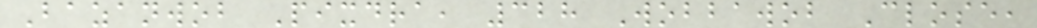Bazanwob Pixdra, 328 Wobbawob Close,
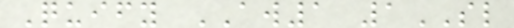Quify AW1 1SL
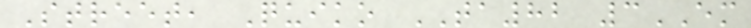Street, Quiko TA82 3EM
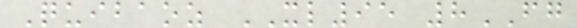Quibaoz XL95 8FG
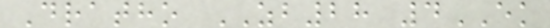Dratho ZB28 4EK
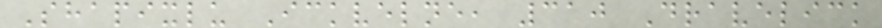Shapixlu Ickvelne, 310 Dravelick
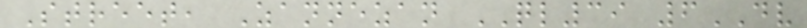Street, Zannezan QL39 6DV
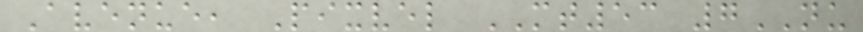Avenue, Pixvel MT53 7NU
